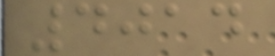4014
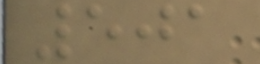501
